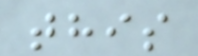this
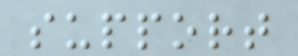support
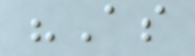"As
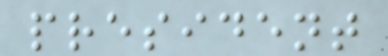president
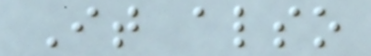It also
